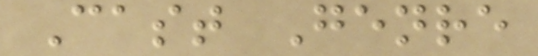Cast Genre
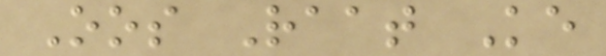Oos Raat Ke
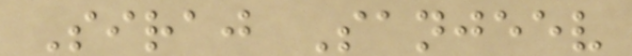Siraj Sanjeev
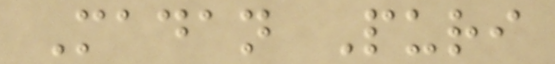Madan Puri
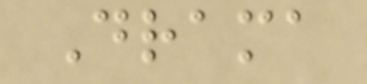Drama
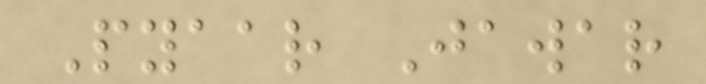Pyaar Jawar
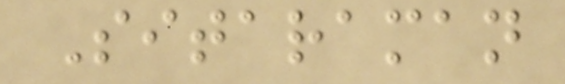Sitaraman
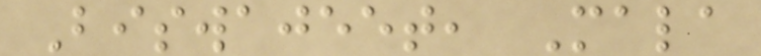Biswajeet, Mala
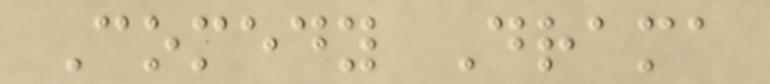Comedy Drama
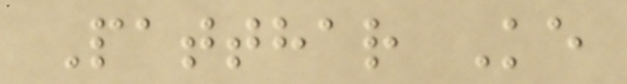Patthar Ke
